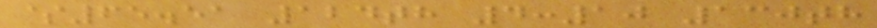$65.51 124th 4:10 130th
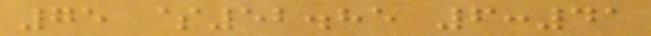75 $52.85 6:41
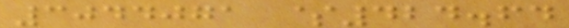3044071 $424.64
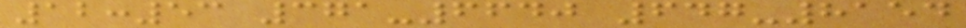12:53 371-6640 647-8154
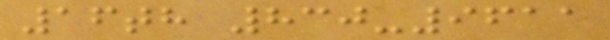16th 830-9611
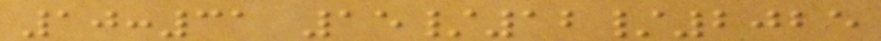10:31 15/12/2025
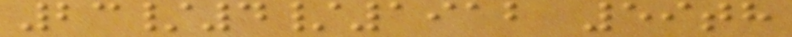23/4/1912 59th
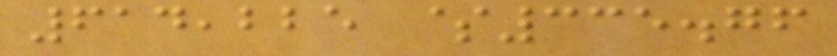614,225 $335.76
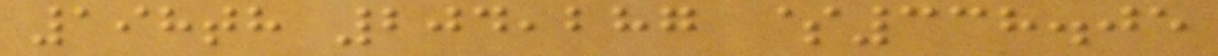198th 204,287 $338.05
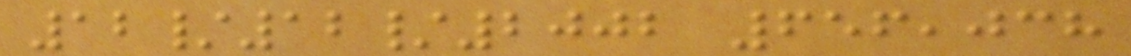12/12/2002 656,038
